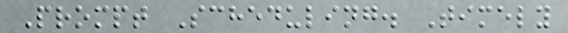Prompt Scheduling. Timely
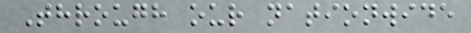Through our nationwide
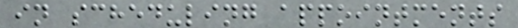in scheduling appointments
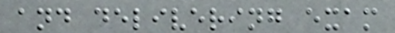and delivering exam
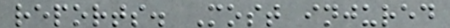reports. Most injured
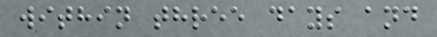within three days and
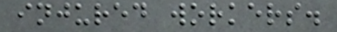injured workers.
